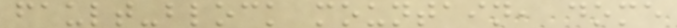fault-block mountain, dome
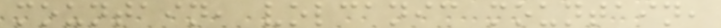mountain, volcanic mountain,
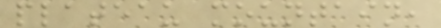plateau mountain,
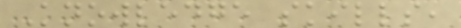Knowledge skills,
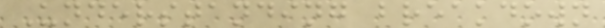Understanding breakdown
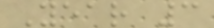Year 3
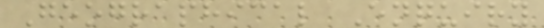Geographical Enquiry
